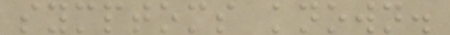symptoms known.
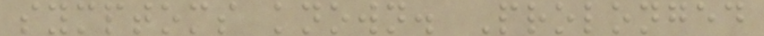symptoms known. Prolonged
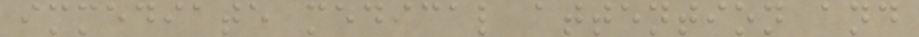immediate medical attention and
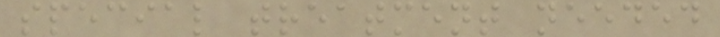special treatment needed
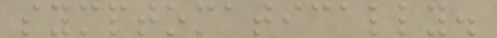symptomatically.
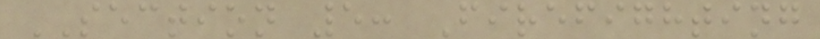SECTION 5: Firefighting
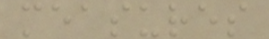measures
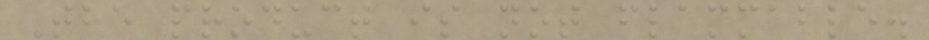The product is not flammable.
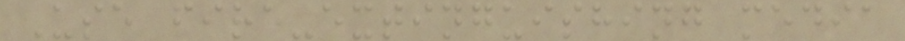Use fire-extinguishing media
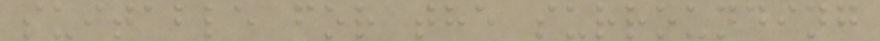suitable for the surrounding
